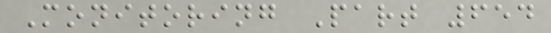Monitoring Part 654
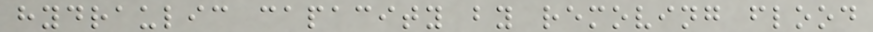hydraulic capacity by removing flood
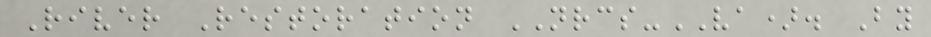River Restoration NRCS-VA). By
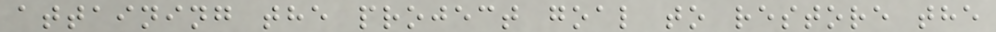attaining the project goal to restore the
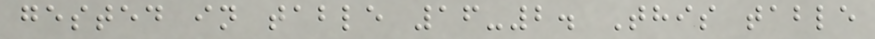gested in table 16-2. This table
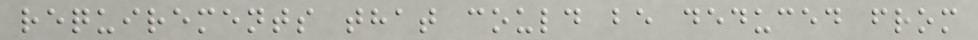requirements that could be deduced from
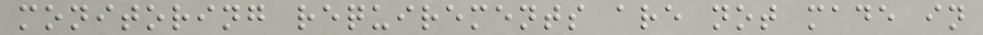monitoring requirements are not made in
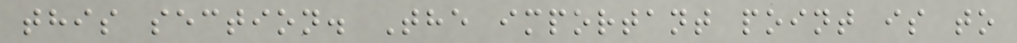this section. The important point is to
